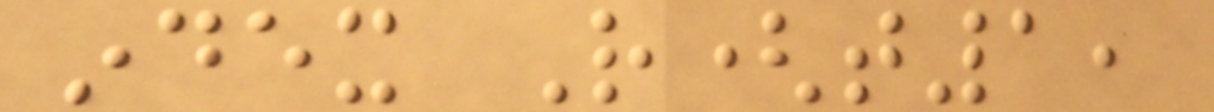index R(t1,
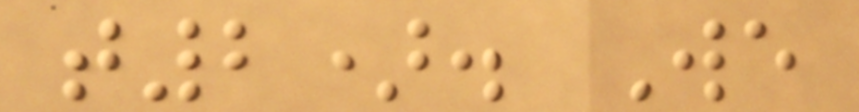t2). We
